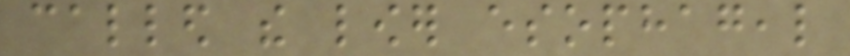called the lower esophageal
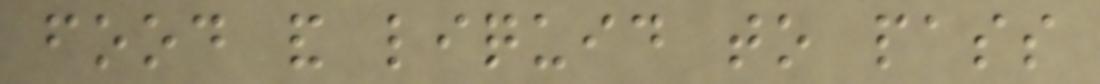food and liquid to pass
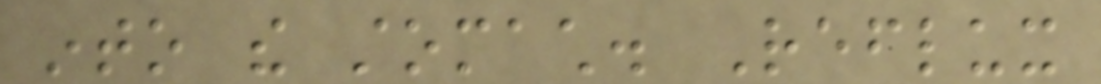into the stomach. Reflux
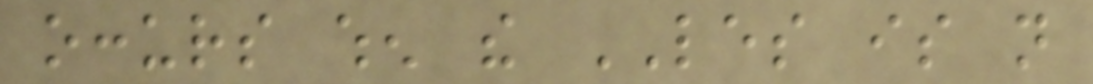occurs when the LES is not
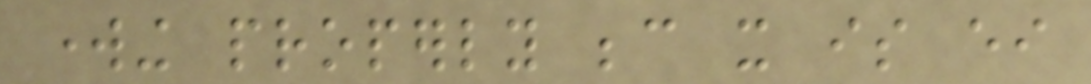working properly because it is either
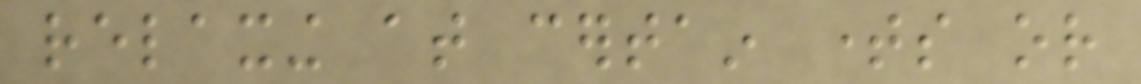relaxing at certain times or
